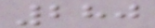280
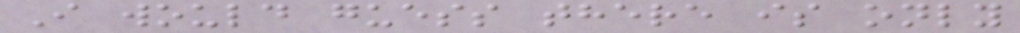I would guess there is only
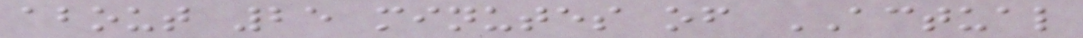about 25 minutes of ACTUAL
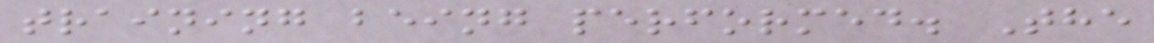training being performed. The
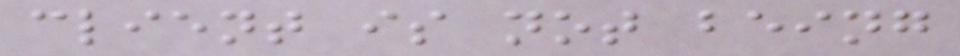client is not being
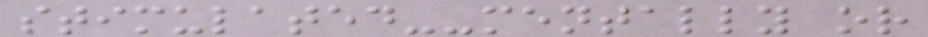stimulated--mentally or
